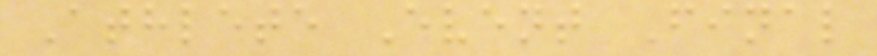Athlete Event Final
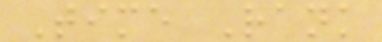Time Rank
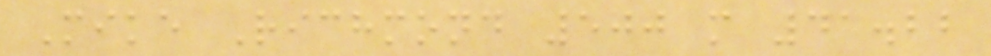Mike Richmond 500 m 41.22
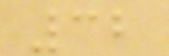32
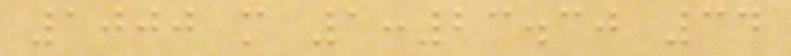1000 m 1:23.30 34
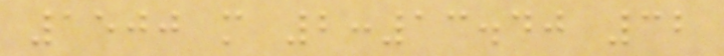1500 m 2:13.40 32
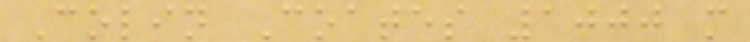Colin Coates 1000 m
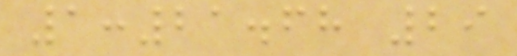1:21.68 29
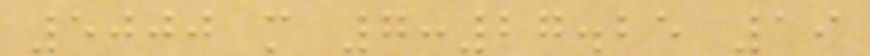5000 m 7:27.25 19
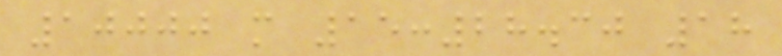10000 m 15:28.30 18
